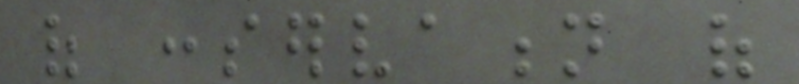of conservation of
